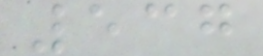537
